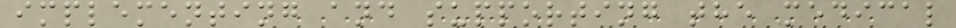implementing and supporting the medical
